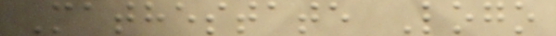Mathestate Logo
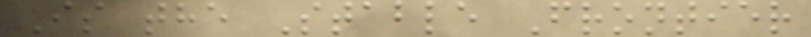Is the Stable Frontier
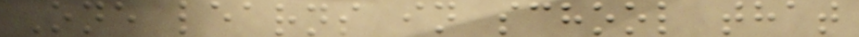One learns in school that
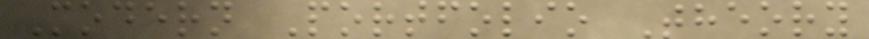Modern Portfolio Theory
